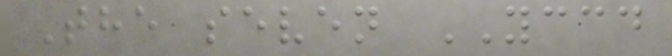The seven YCCD
